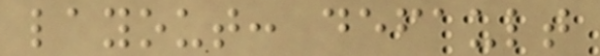layout: default
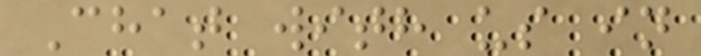Chat with us in
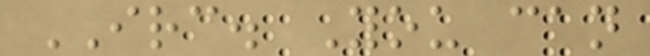IRC. You can
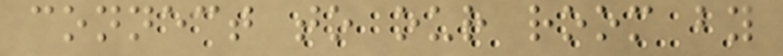connect to our room by
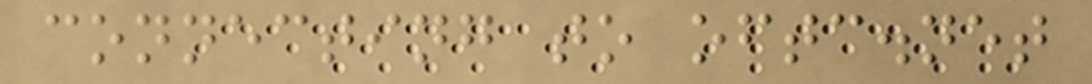connecting to oftc.net
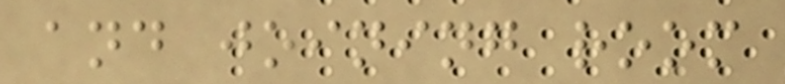and joining room
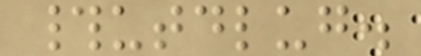#utdlug.
